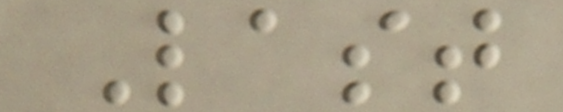Last
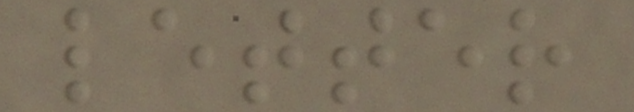letter
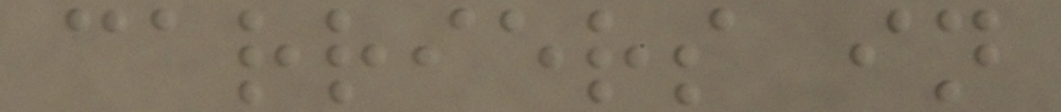carriers in
